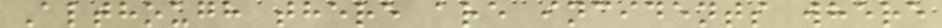Although there are incidents where
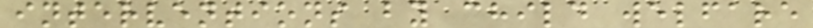interventions by child welfare
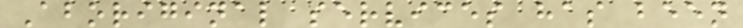Aboriginal services has been
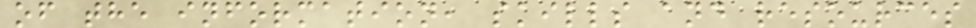of the information, skills and resources
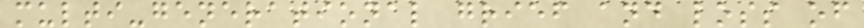multi-generational grief and loss of
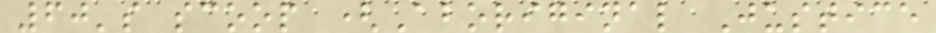60's scoop (Aboriginal Justice
